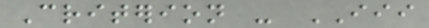Criterion - III
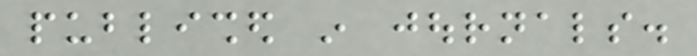published in journals.
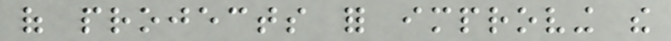of projects for improving the
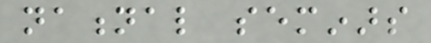national seminars
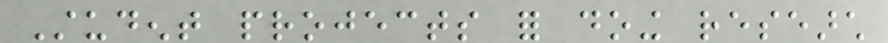Student projects for doing research
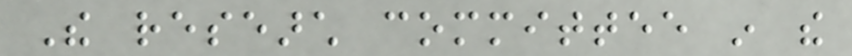The research committee in the
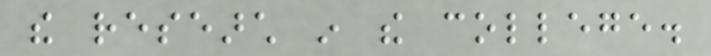the research in the college.
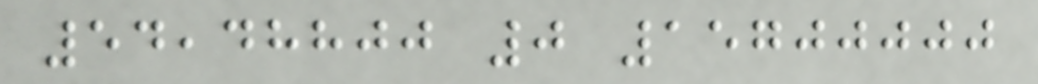54,48800 0 15700000
